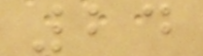24
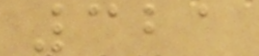321
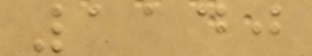1140
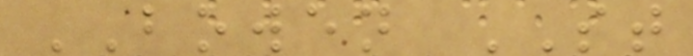BOWEN ST
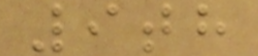9th
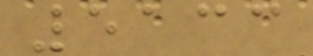5133
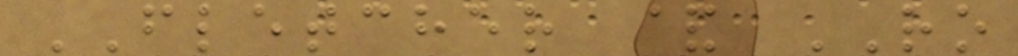FLETCHER & RO
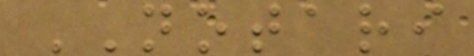NOTARI
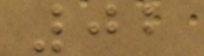02
